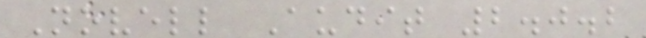Novell Audit 2.0.2
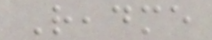Readme
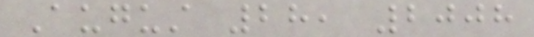August 28, 2008
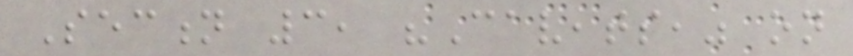Section 3, "Caveats," on
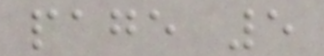page 5
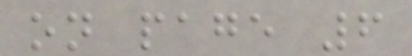on page 6
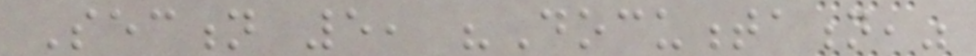Section 5, "Documentation,"
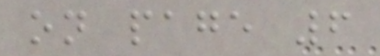on page 6
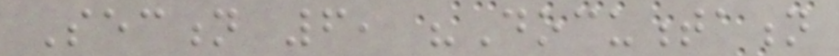Section 6, "Documentation
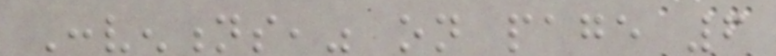Conventions," on page 6
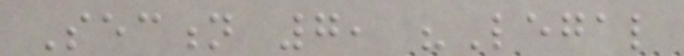Section 7, "Legal
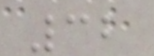32
